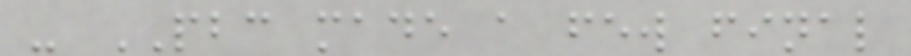- PBC made a few final
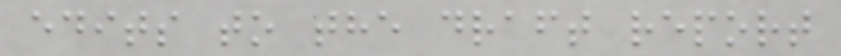edits to the draft report
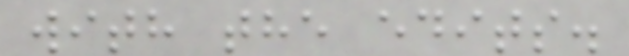with the edits.
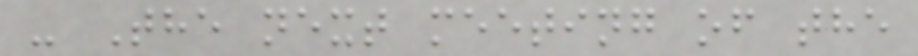- The next meeting of the
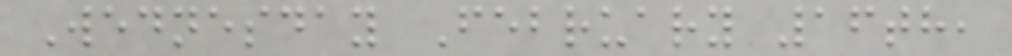Wednesday February 16th,
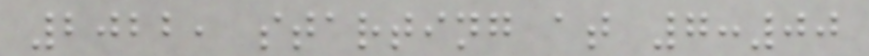2022, starting at 7:00
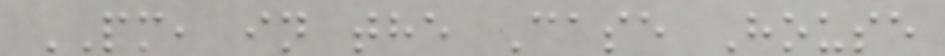PM, in the Case House
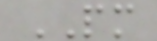PM
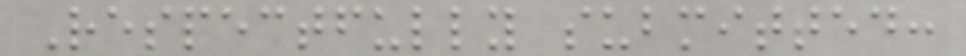Respectfully submitted:
